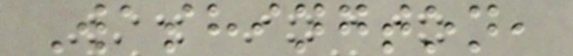Washington,
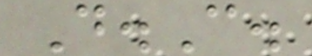D.C.
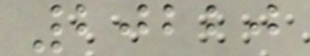20220
